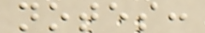notes:
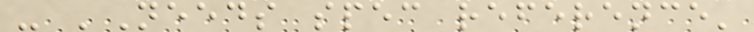- 'Needs spec reference'
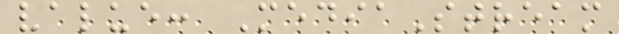value: MediaStream
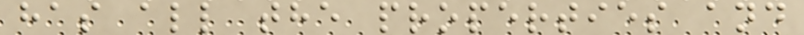has all the properties and
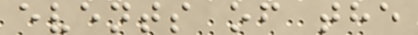events of the
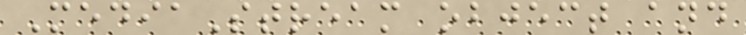MediaStream object and
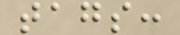tags:
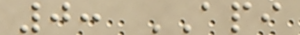0: API
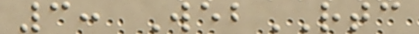3: WebRTC
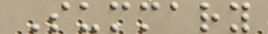Summary
